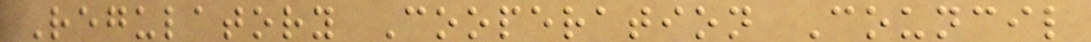Regulatory Cooperation Council
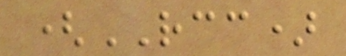(RCC)
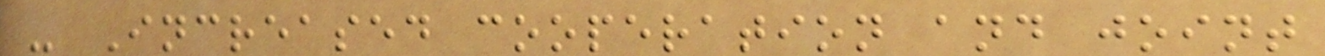- Increased cooperation and joint
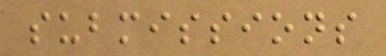submissions
